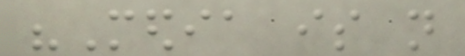"Media is not
